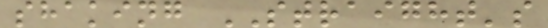shaking STRAIGHT's
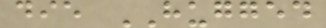die HUGGED
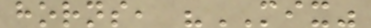horns, "MIX"
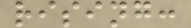rising:
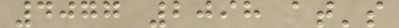4077 2098 at's
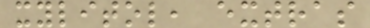xylitol, extras
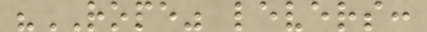"ROPE" levers:
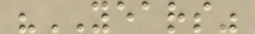"YEARS"
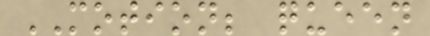MOTION; queen
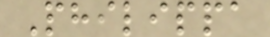Philippa
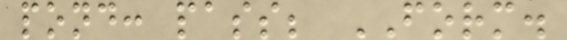pond: pass; FORM.
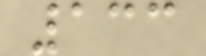133
